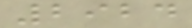2924
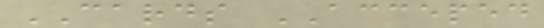CARDS ACCEPED
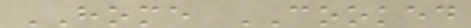HOME COOKED
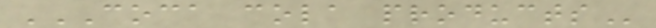COCA COLA PRODUCTS
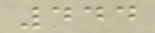444
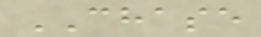CHASE
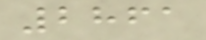2861
